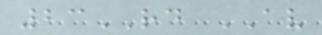23RD AV
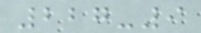227-9
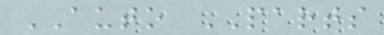AUTO PARTS
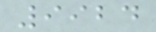9924
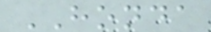HONDA
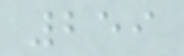259
